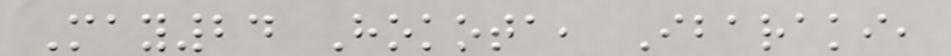May24 Hokota, Ibaraki,
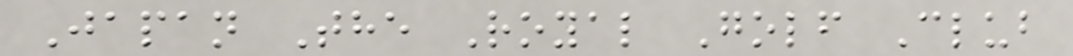Japan The Royal Golf Club
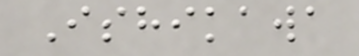Ishikawa
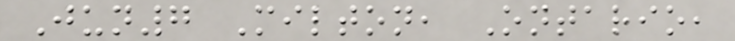Jun7 Milton, Ontario,
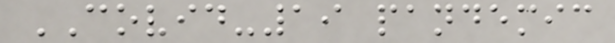COVID-19 pandemic
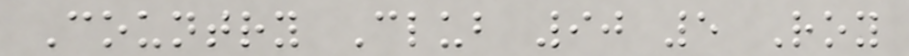Country Club 90 5 Roy
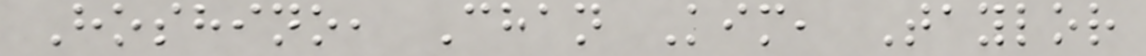Hoshino, Chan Kim, Taylor
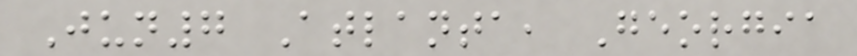Jun7 Atlanta, Georgia
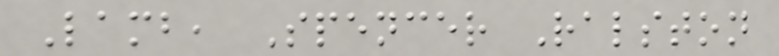Lamb, Spencer Ralston
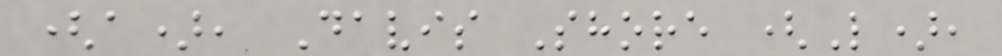(a), Davis Shore (L),
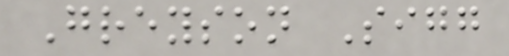Greyson Sigg
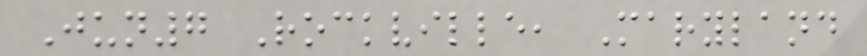Jun7 Rockville, Maryland
